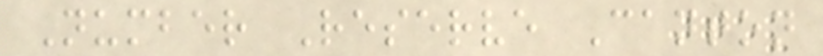Number Reserve Canton
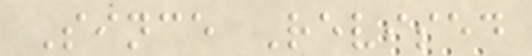Since Revised
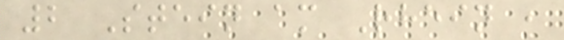2 Stein am Rhein ,
